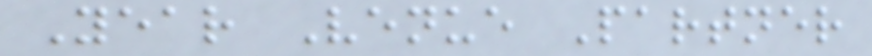Year Venue Partner
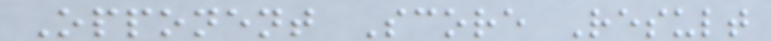Opponent Score Result
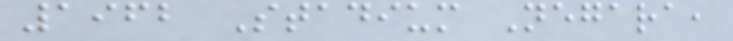1962 Stadium Negara,
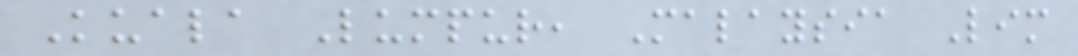Kuala Lumpur, Malaysia Lim
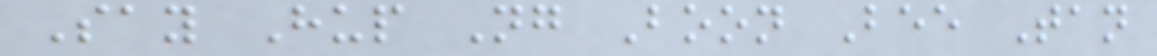Say Hup Ng Boon Bee Tan
